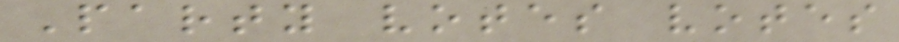Party votes votes
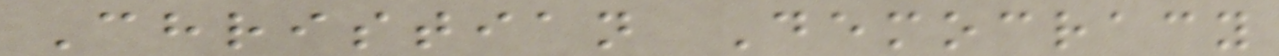Christian Democracy
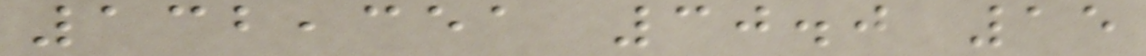132,351 30.0 15
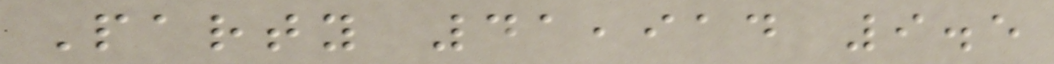Party 41,914 9.5
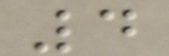4
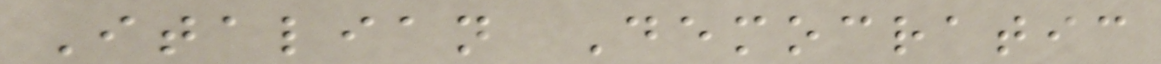Italian Democratic
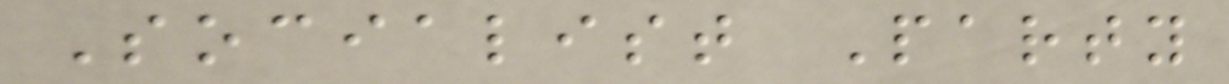Socialist Party
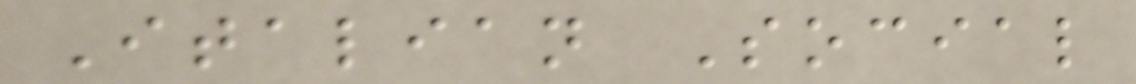Italian Social
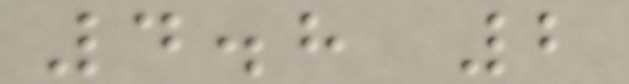4.8 2
